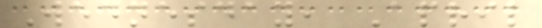Wednesday, April
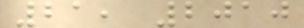21, 2010
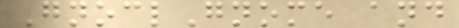GnoclGnome and
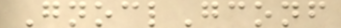GnoclGconf
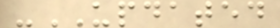-UPDATED
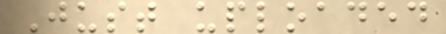Just uploaded
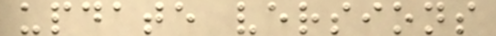update versions
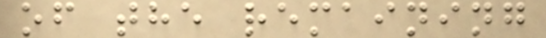of the remaining
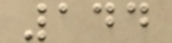144
